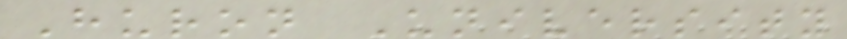Huron University
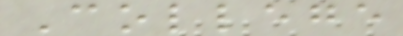College
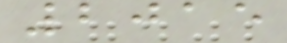2015
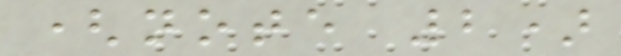(note 2)
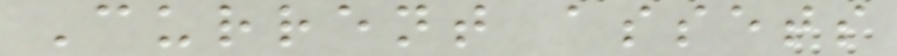Current assets
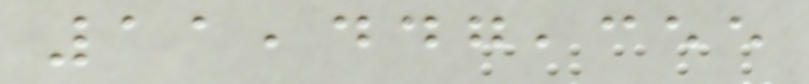11,447,355
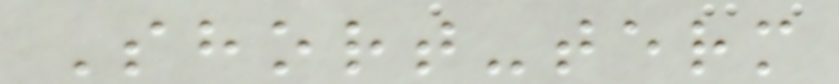Short-term
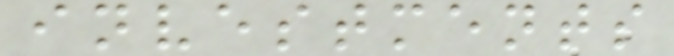investments
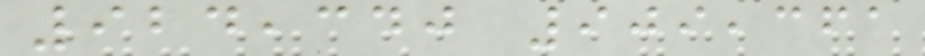924,340 909,361
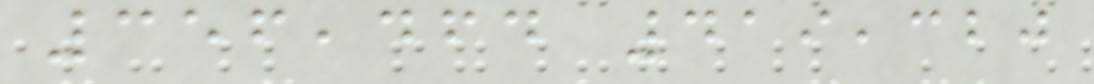356,464 419,320
